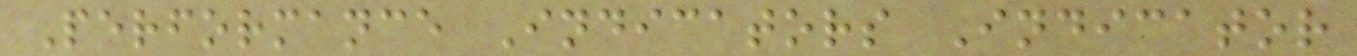Performance Indicators Indicator
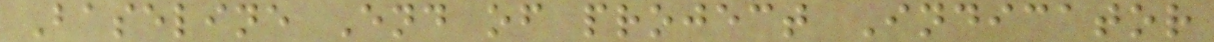Baseline End of project Indicator
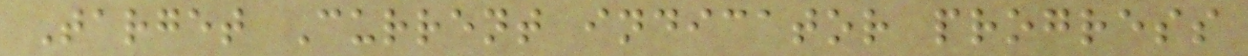Target Current indicator progress
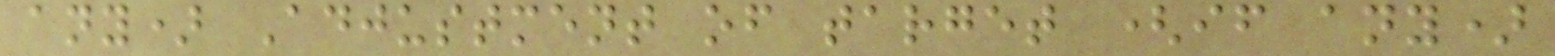any) Adjustment of target (if any)
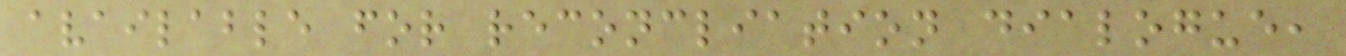available for reconcliation dialogue,
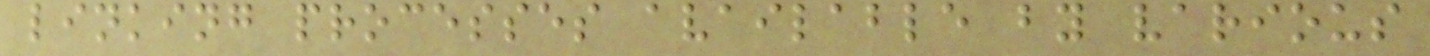linking processes available by various
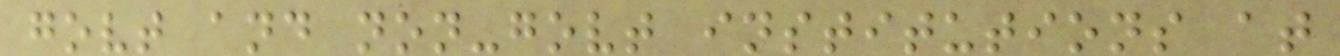govt and non-govt institutions at
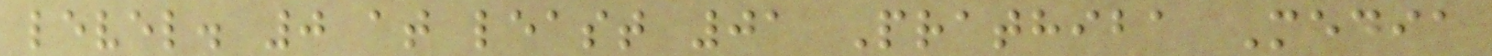level. 0 at least 01 Prathiba Media
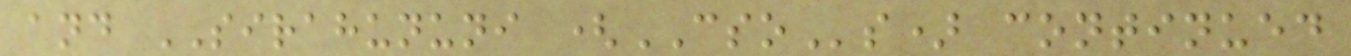and SIRAHUNUNI (CSOs) continued
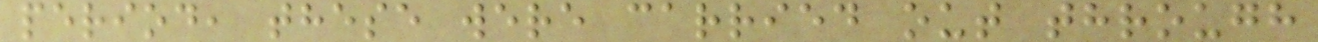period, these were carried out through
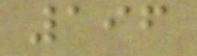196
